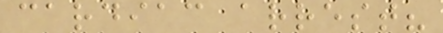cardiac arrest?
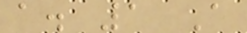a. 1 A
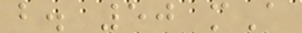b. 50 mA
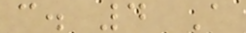c. 4 A
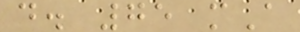d. 75 mA
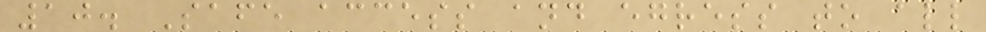10. Safe access and egress to all
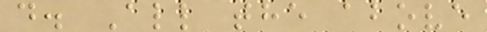d. All the above
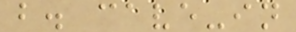b. cave-in
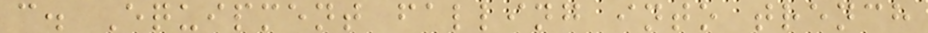c. Equipment falling into trench
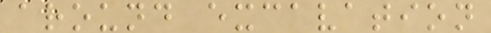around excavation
